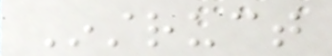Instruct
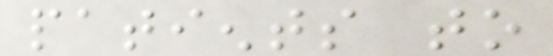patients to
